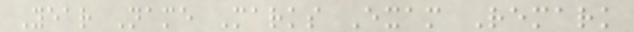Year Name Marks Exam Remark
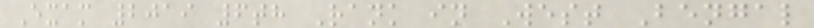Exam 2019 6th Rank in West Bengal
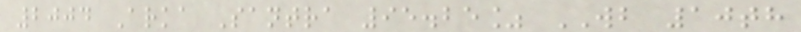2004 Arka Santra 95.25% WB 10th
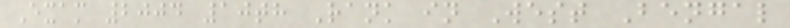Exam 2004 10th Rank in West Bengal
